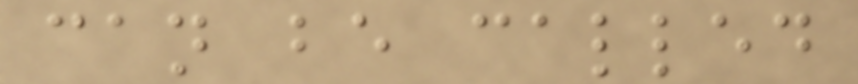can be called
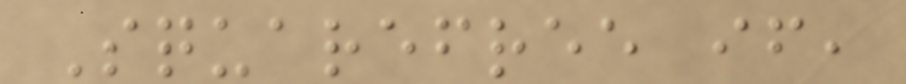Squarefree if,
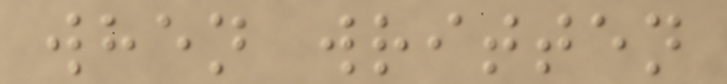when written
